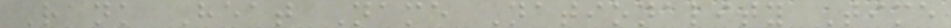Rank Heat Name Nationality Time
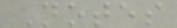Notes
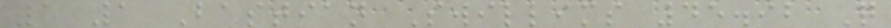1 1 Bastian Swillims 45.92 Q
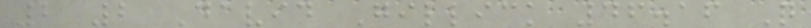2 2 David Gillick 46.16 Q
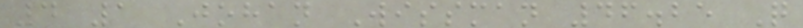4 1 Johan Wissman 46.25 Q
